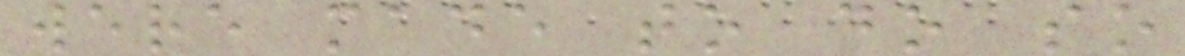were made to do so
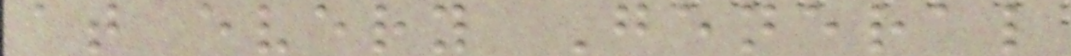at every General
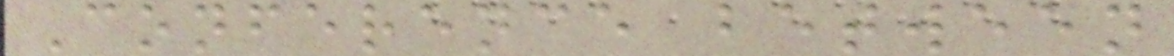Conference between
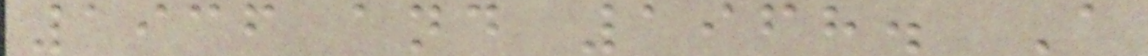1936 and 1968. A
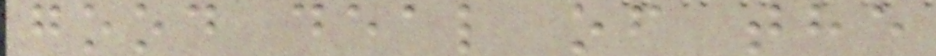good deal of the
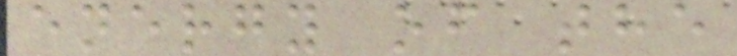energy of the
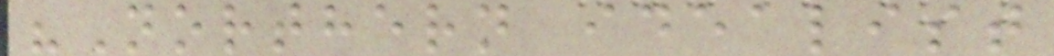"Northern idealist
